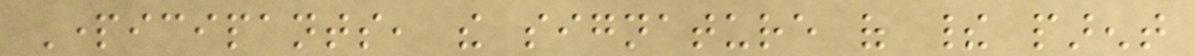Participants, the signature of their parent
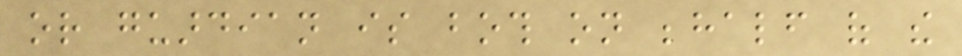or guardian is both on behalf of the
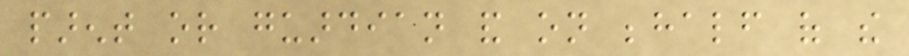parent or guardian and on behalf of the
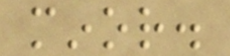minor.
